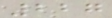227
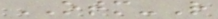OTM-R
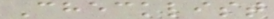Checklist
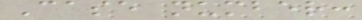Case number:
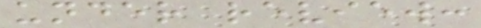under review:
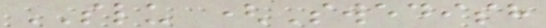SLU (Swedish
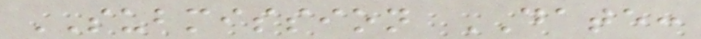SUBMISSION DATE:
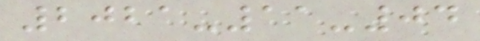2021-11-04
